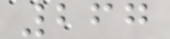267
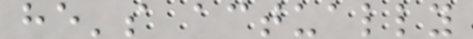he's actually
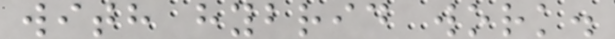with hybrid work.
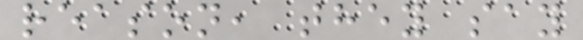reason, they say
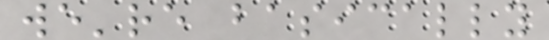we're basically
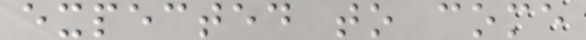expected to come
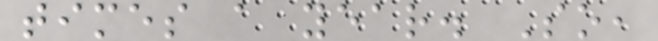times a year. So,
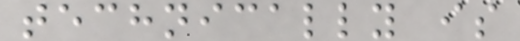technically is
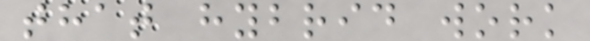that hybrid work
